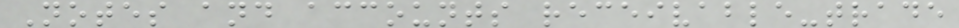Notes and accounts receivable-trade
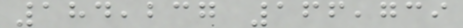184,237 166,739
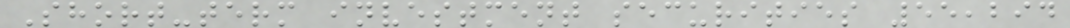Short-term investment securities 55,294
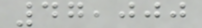47,000
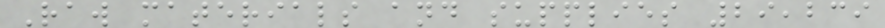Raw materials and supplies 29,239
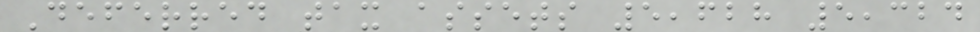Deferred tax assets 5,628 5,324
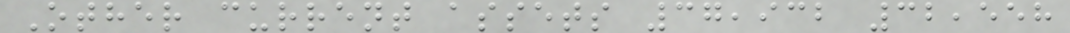Other current assets 37,932 32,558
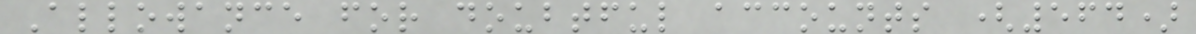Allowance for doubtful accounts (564)
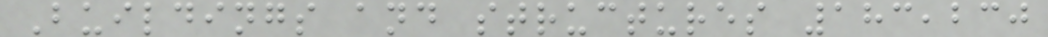Buildings and structures 183,230
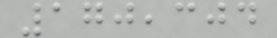170,304
